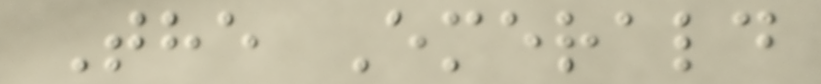The Emerald
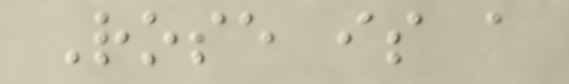Rose is a
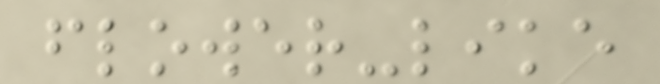flower-like
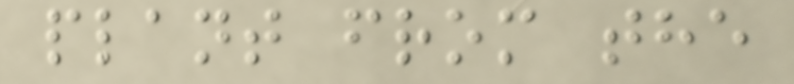plant from the
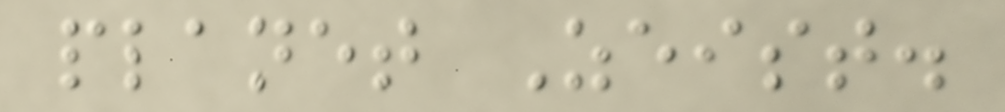planet Zeist.
